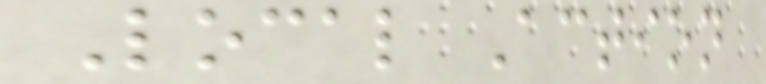Local Action
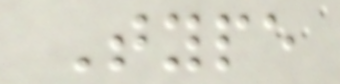Type
